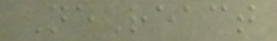NeReact
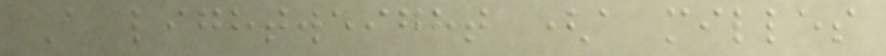A lightweight (a milles
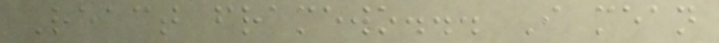React framewo... I mean
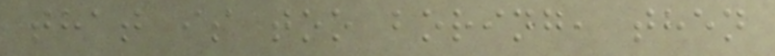that is too boring, then
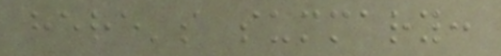here's summary:
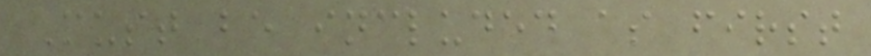Must be included as first
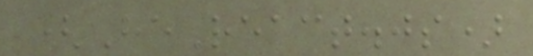(HeReact.js)
